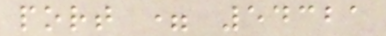port = 54321
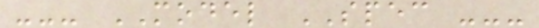--- MODEL SPEC ---
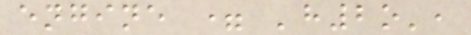engine = 'h2o',
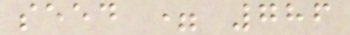seed = 786
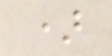)
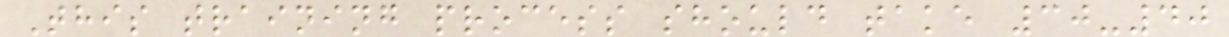This training process should take 30-40
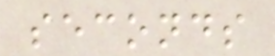seconds
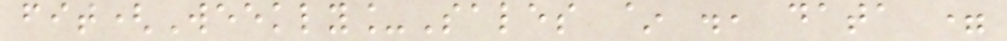fit(Weekly_Sales ~ ., data =
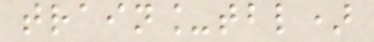train_tbl)
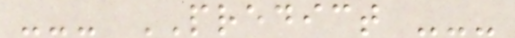--- PREDICT ---
